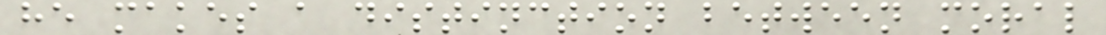he makes a distinction between moral
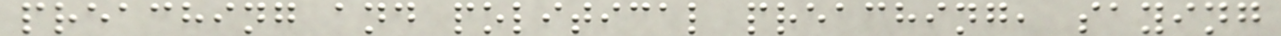preaching and political preaching, saying
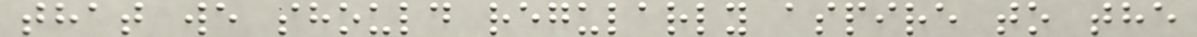that we should regularly aspire to the
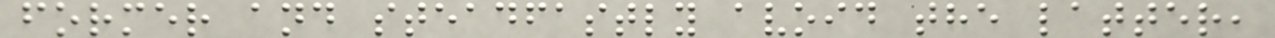former and steadfastly avoid the latter,
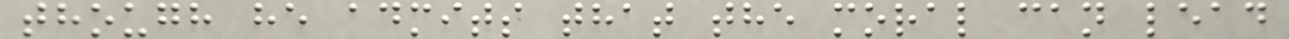though he admits that the moral can lead
